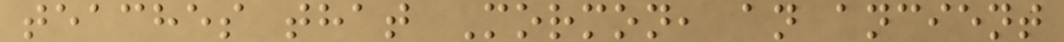teaches that Mormon, an ancient
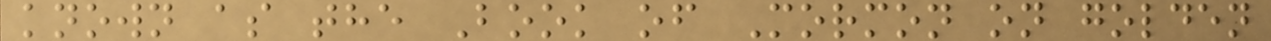known as the Book of Mormon on golden
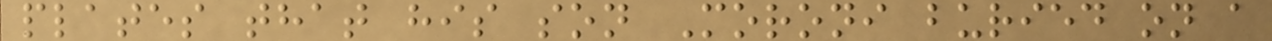plates that his son Moroni buried on a
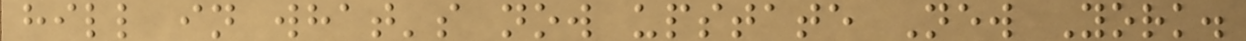hill in what's now upstate New York.
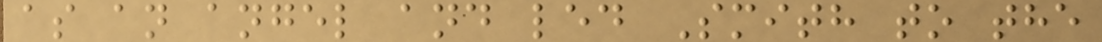as an angel and led Smith to the
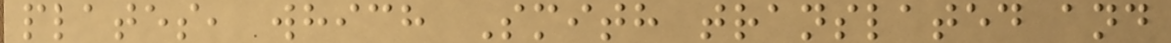plates, which Smith translated and
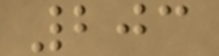203
